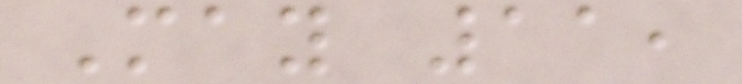May 11,
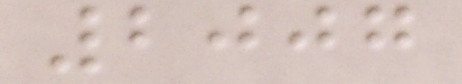2007
